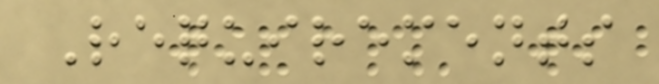Requirements
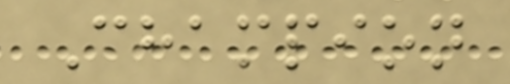Champion
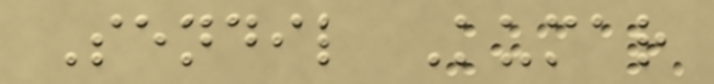Sendil Kumar
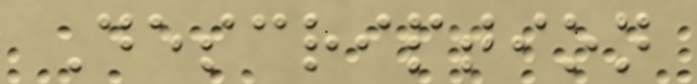Description
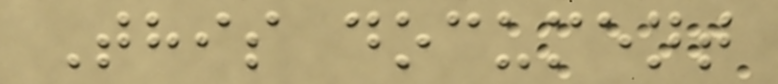This document
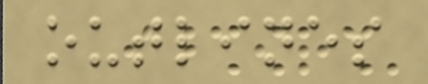outlines
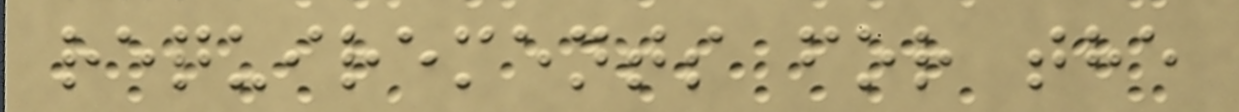requirements for the
